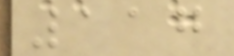117
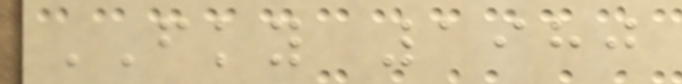FKY 1980
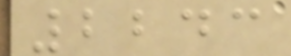2243
